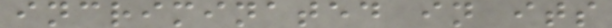incriminated in its
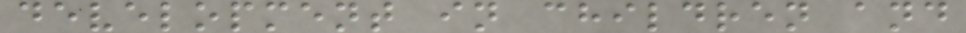development in children and
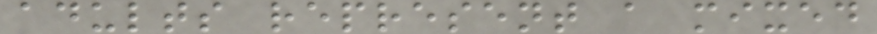adults represent a mixed
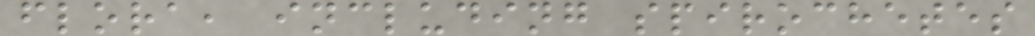flora, including spirochetes
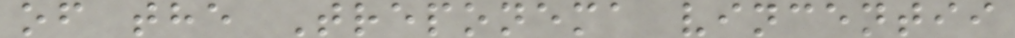of the Treponema vincentii
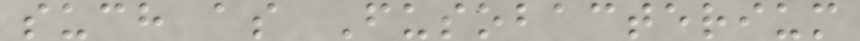such as Fusobacterium
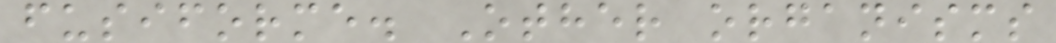fusiforme. Other organisms
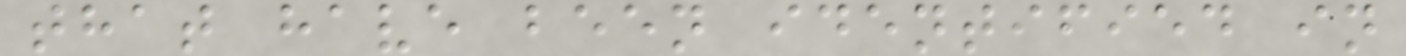that have been identified in
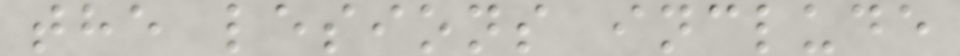the lesions include
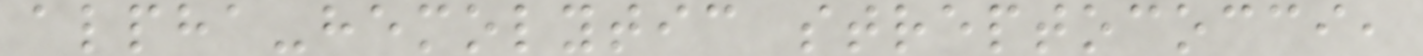alpha-hemolytic streptococci,
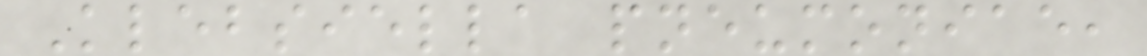Klebsiella pneumoniae,
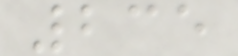235
